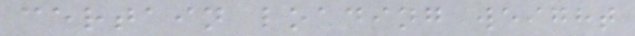certain loading weight
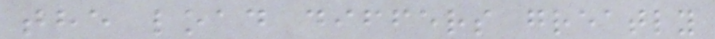the load differs greatly
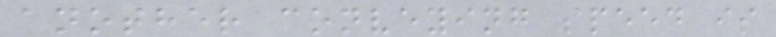another conveying speed is
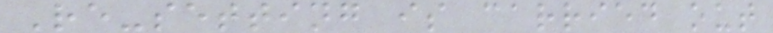Re-setting is carried out
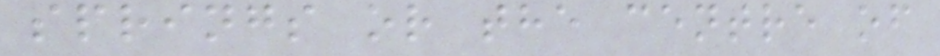springs or the centre of
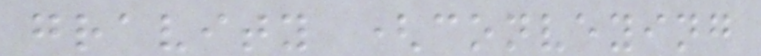gravity (conveying
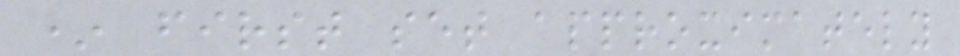* first set approximately
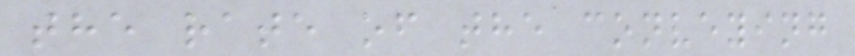the rate of the conveying
